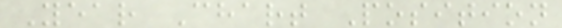Year Chart Position
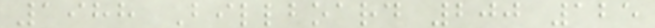1988 Billboard 200 125
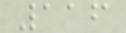116
